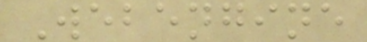Webengine
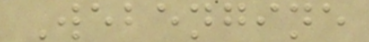Webengine
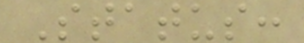Status:
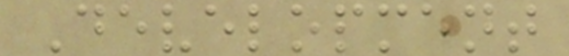Development
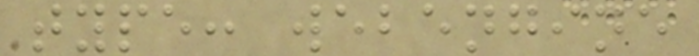type: webengine
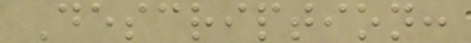Description:
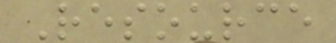Resource
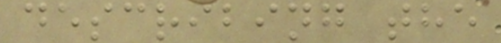describing the
